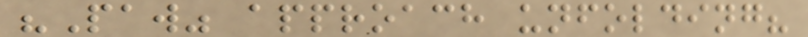"Paw" approach unfolding?
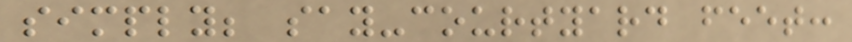simply; say-courtyard feet:
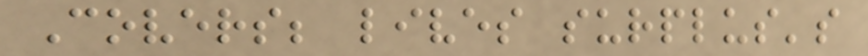Covers; lives surplus's
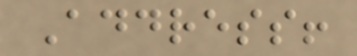Address!
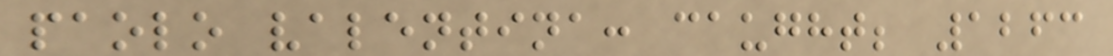paolo valentina: caught; 1263
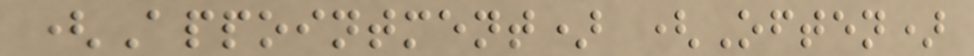(Appointment) (Often)
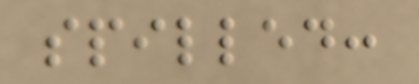spilled:
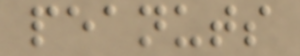peanuts
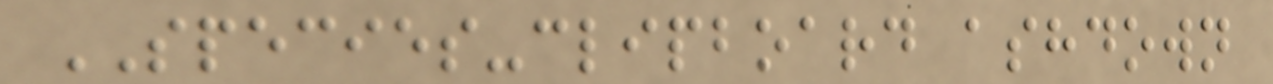SPECIES-clipboard ashdown
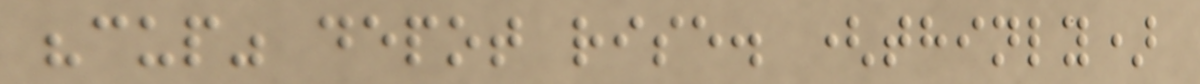"cup" depot rise. (thinly)
